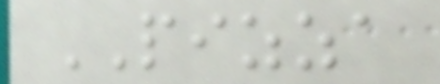PIZZA
